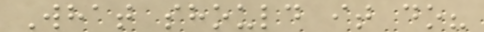What should it do?
